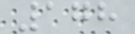178
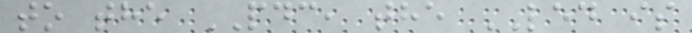to the PDC, the LED is
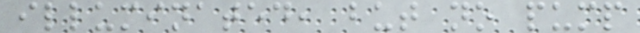illuminated, but no pump
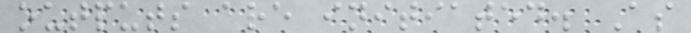outputs are initiated. As
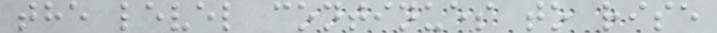the level continues to rise
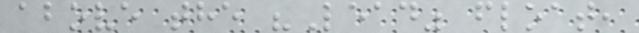above the "Lead" float,
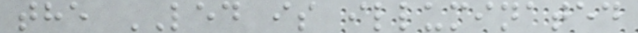the LED is illuminated
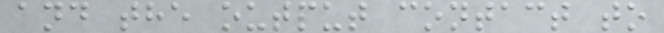and the output contact to
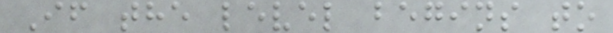If the level begins to
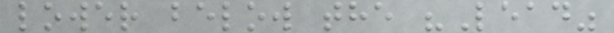lower below the "Lead"
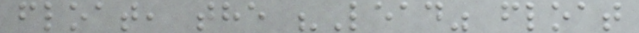float, the "Lead" float
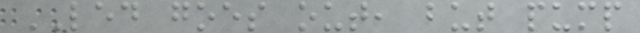LED goes out, but pump
